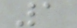1
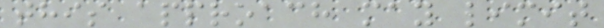this approach may limit
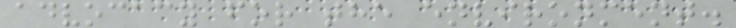advocacy for the environment.
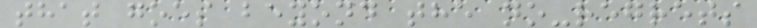that goes beyond the no-regrets
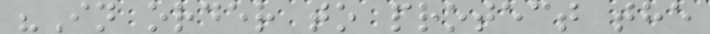"In order to protect the
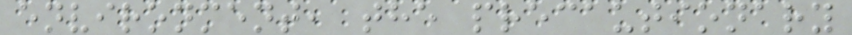environment, the precautionary
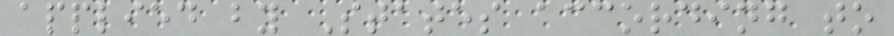applied by States according to
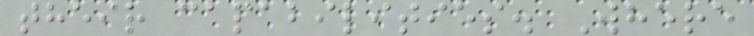their capabilities. Where
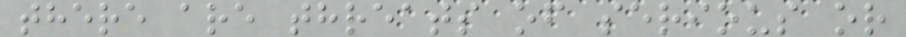there are threats of serious or
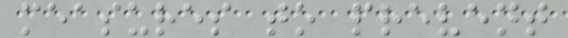measures to prevent
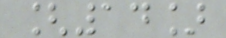[14]
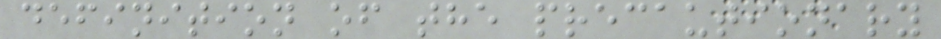definition of the precautionary
